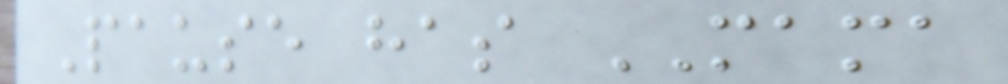Pause has MAMA
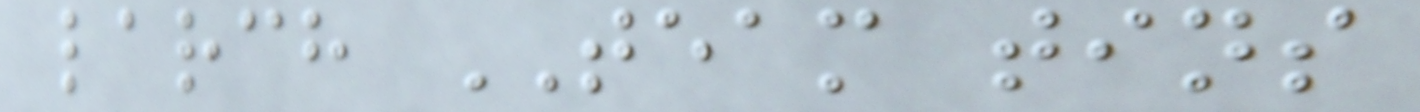larch TEAM tins
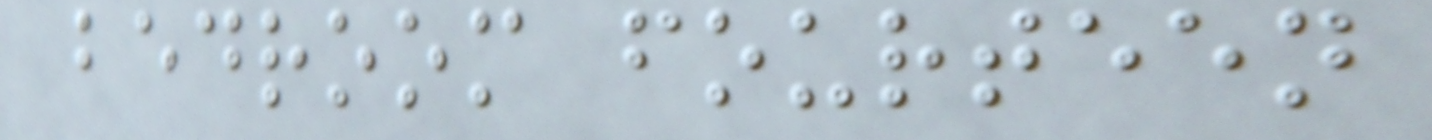bedroom fourteen
